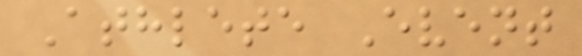Athlete Event
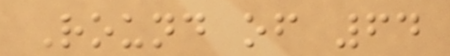Round of 64
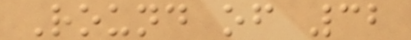Round of 32
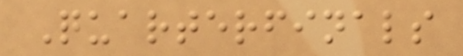Quarterfinals
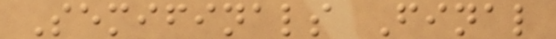Semifinals Final
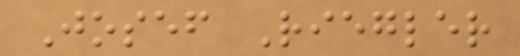Josef Riegler
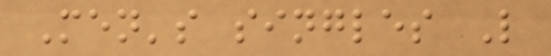Men's singles L
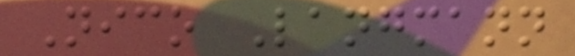Nico Langmann
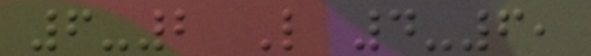6-2 L 4-6,
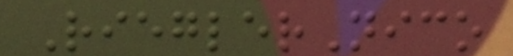RieglerNico
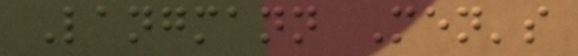Langmann Men's
